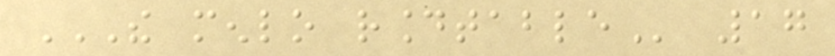THE MENLO ROUNDTABLE 17
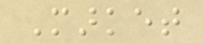Market
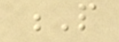P
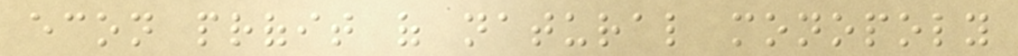econ profit of natural monopoly
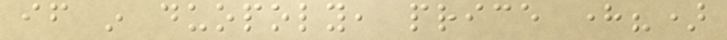if in duopoly, price here?)
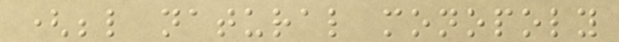(below natural monopoly
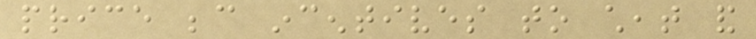price because incentives to cheat and
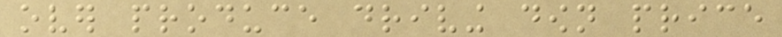over produce driving down price
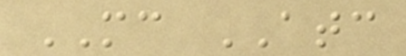MC ATC
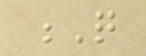Q
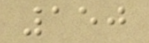150
